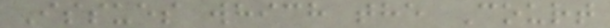Issues which the Court
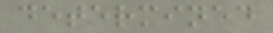determined
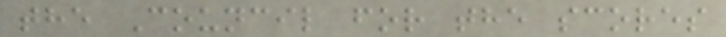the Council for the scores
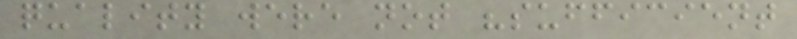quality were not "sufficient
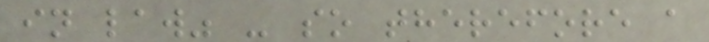in law" - so therefore a
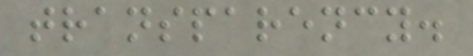transparency.
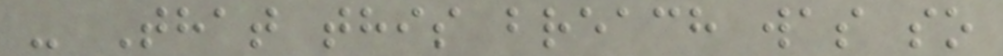- That this breach was so
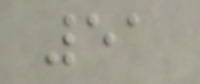51
